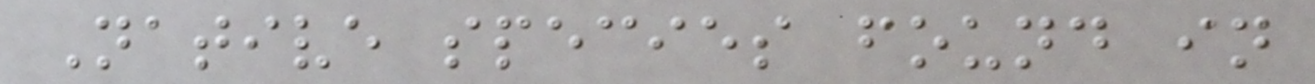Native species found in
